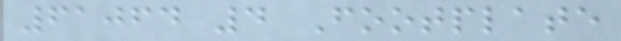61064 4 Footplate
